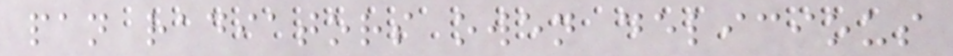pan radiators owen delicious
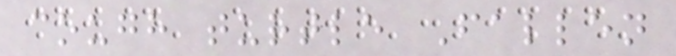cough turtle Fallen
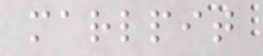marlpit
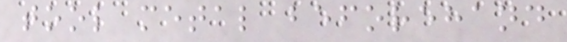tool metal beforehand
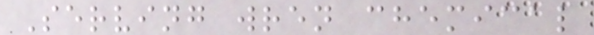Serving wren chemical
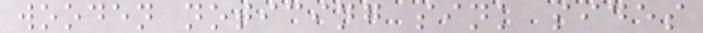wooden noticing sink sides
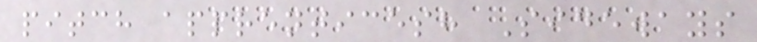pitch apprenticesh Sideways
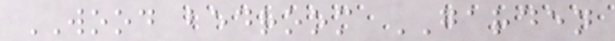WOOD bedroom GARDEN
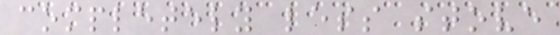completely less stove
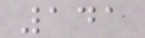141
